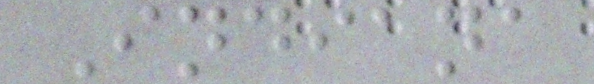Indiana
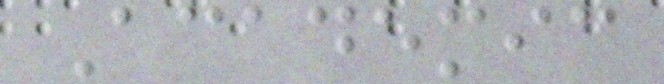Academic
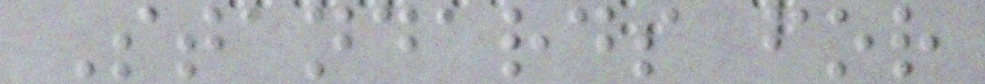Standards for
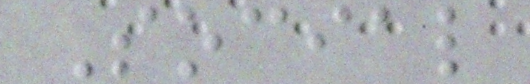Social
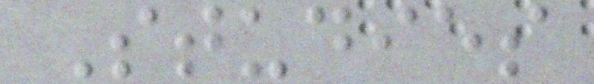Studies
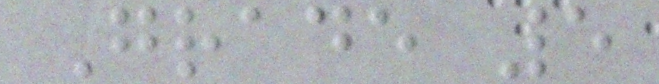Grade 5
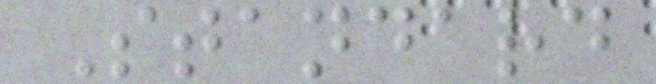Standard
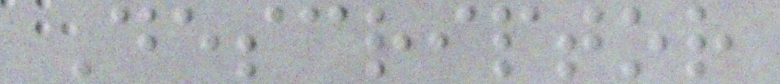Descriptor
